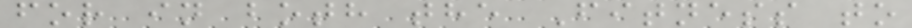for in both the Fitness to
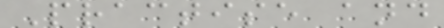Practise and
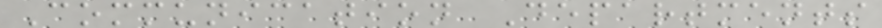Communication Departments
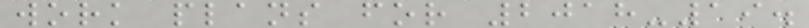work plans for 2018-19.
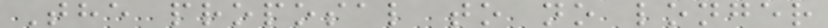The proposal to no longer
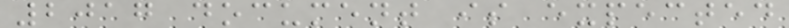2017 document is expected
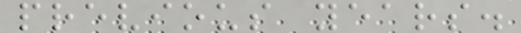previous years.
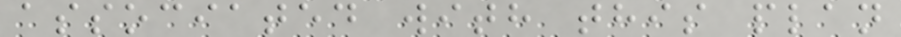associated with this plan
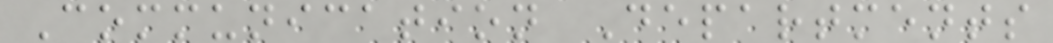Communication Departments
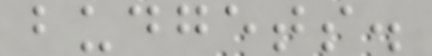budgets.
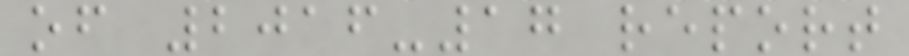of 2016-17 report
